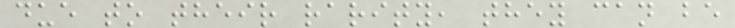due to their rarity, they can be
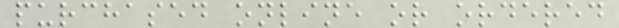purchased online or ordered
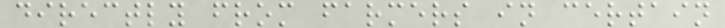directly from farmers in certain
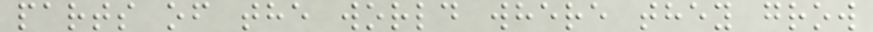parts of the world where they grow
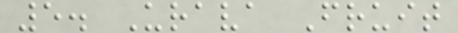5. Urava Fruit
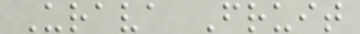Urava Fruit
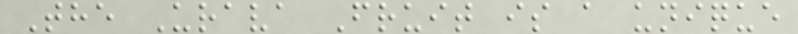The Urava Fruit is a unique
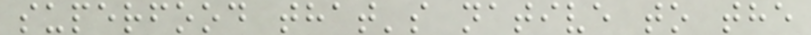superfood that's native to the
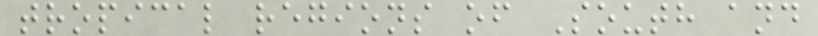tropical regions of South and
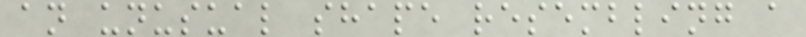an unusual shape resembling a
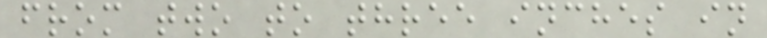from two to three inches in
